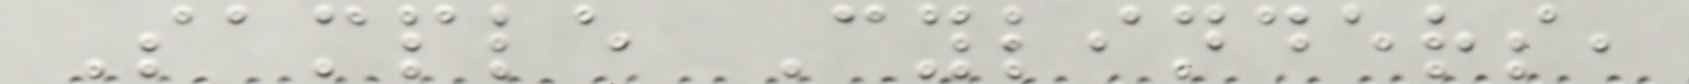Sample Cylinders,
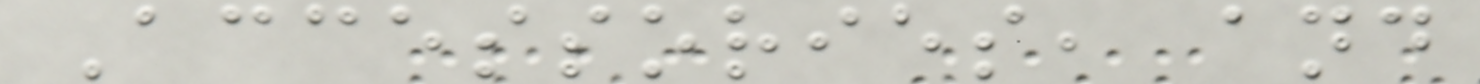Accessories, and
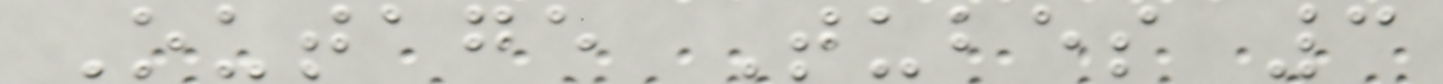Outage Tubes 3
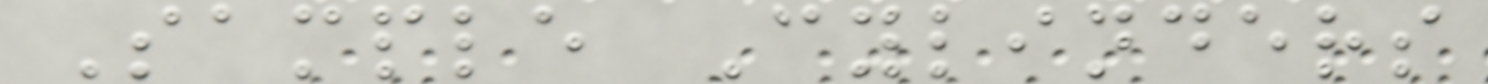Sample Cylinders
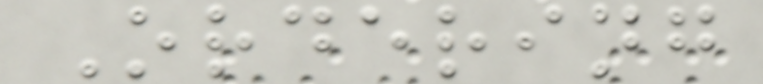Ordering
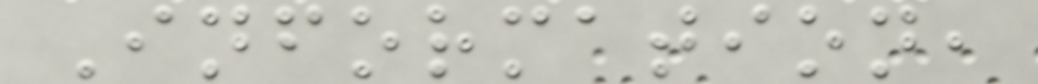Information,
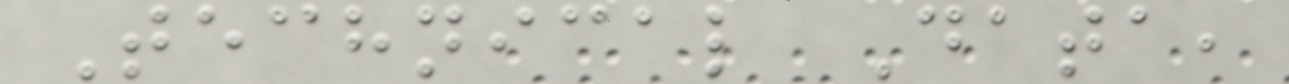Technical Data,
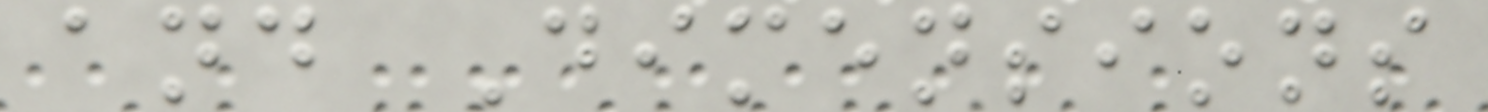and Dimensions
